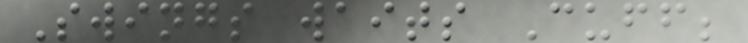Swings waits Cuff;
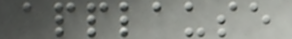applause
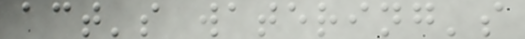act's watering's
